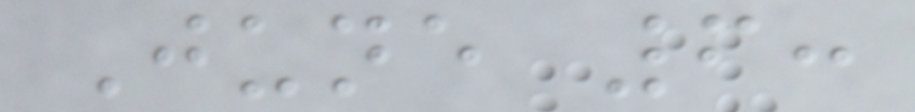June 6:
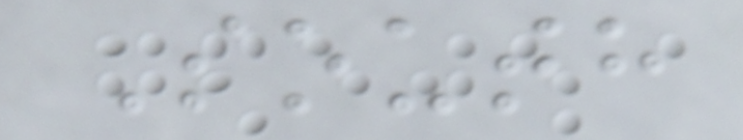South
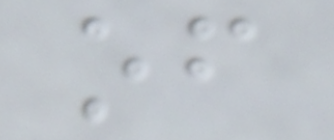of
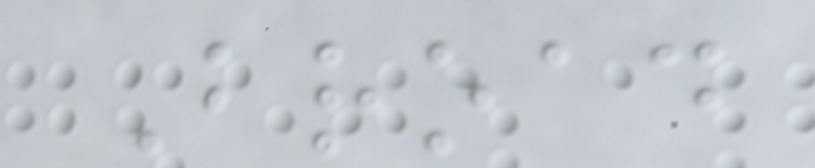Broad
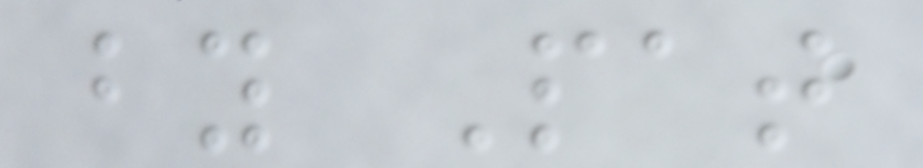by Pat
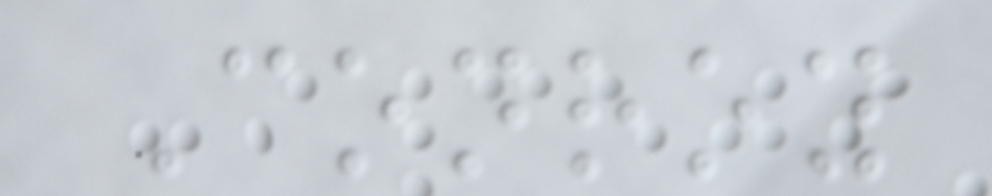Conroy
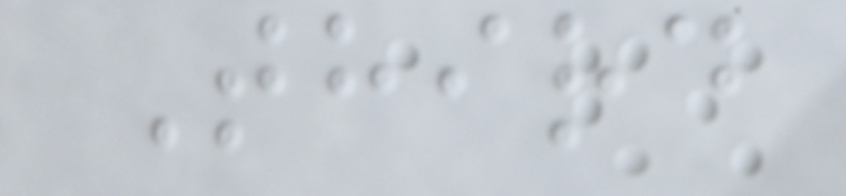Third
